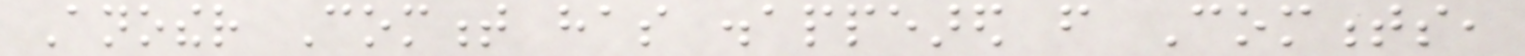Another Comment has disappeared from Comments,
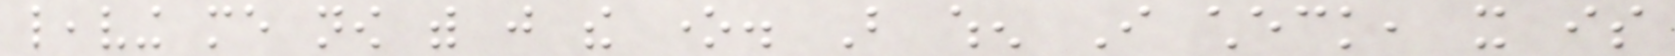leaving me now with just the one. But when I check, it is
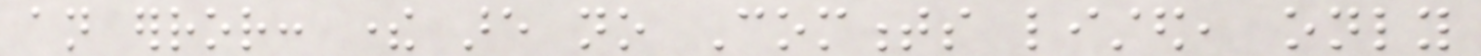an error: there are no Comments listed, only
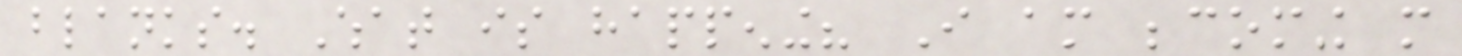blanks. What is happening? I am becoming more
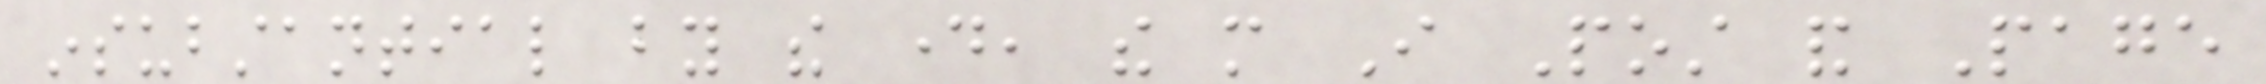insubstantial by the day, the more I Post and Page
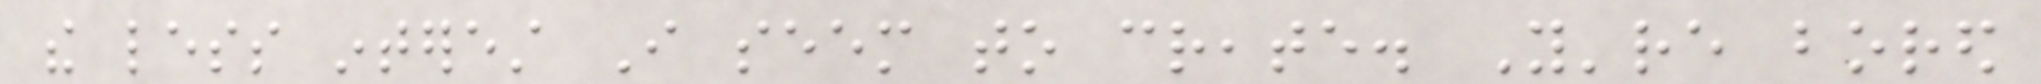the less interest I seem to create. You're bored
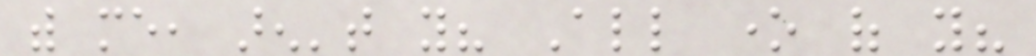with me, aren't you? All one of you?
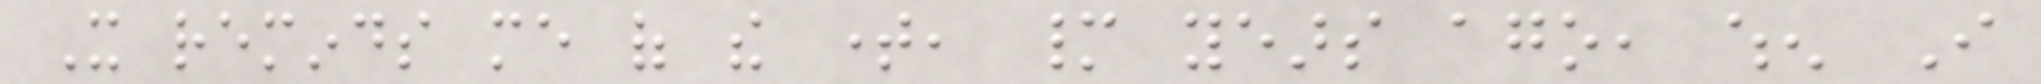It reminds me of the time, many years ago, when I
